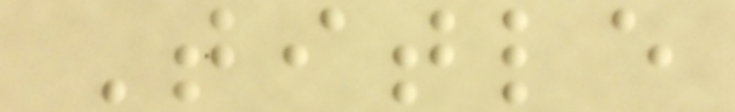Title
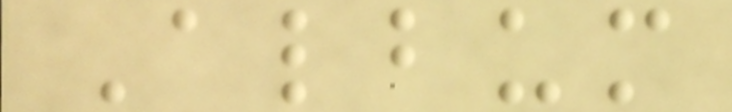Album
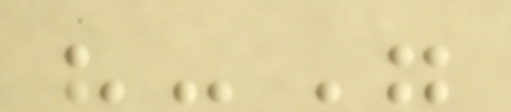"-"
